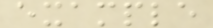example
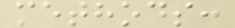methods:
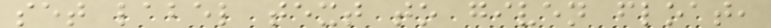set label text to given float,
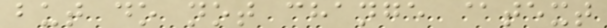but do not change @text
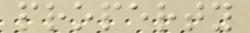property
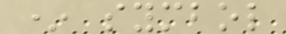* symbol
